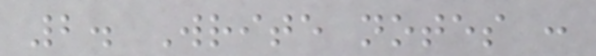2. Write notes :
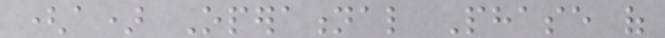(a) Operational Phase of
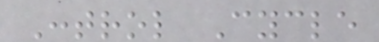Control Cycle
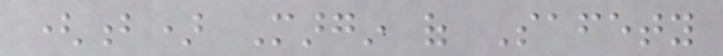(b) Margin of Safety
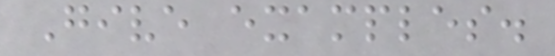Give examples.
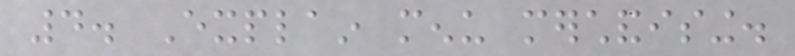4. Explain menu merchandising.
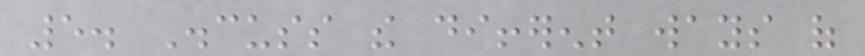5. Discuss the different ways of
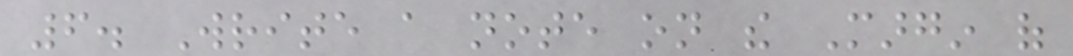6. Write a note on the Margin of
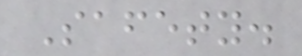Safety.
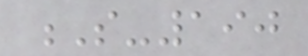S-190
